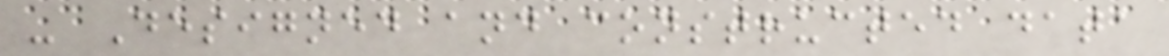- Designed and constructed data
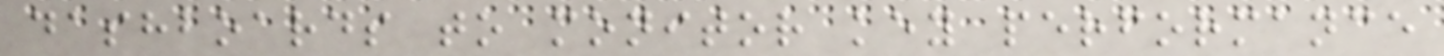dashboards to monitor key performance
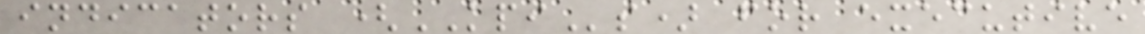indicators (KPIs) for executive
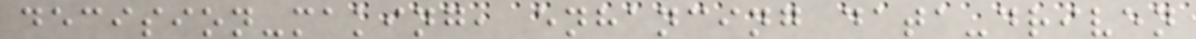decision-making, enhancing data-driven
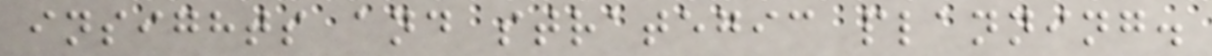insights and strategic planning.
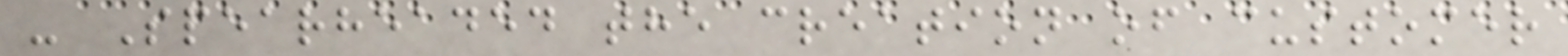- Spearheaded the creation of customer
